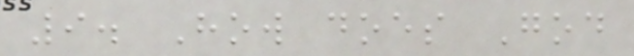9. How does God
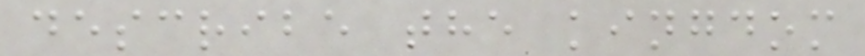describe the kingdom
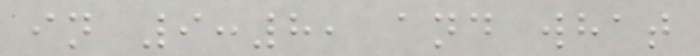in 9:8, and what
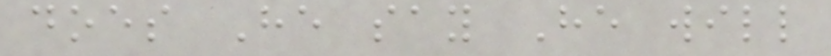does He say He will
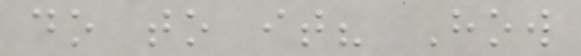do to it? How
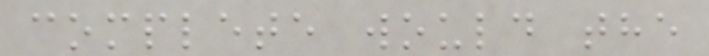complete would the
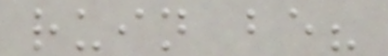ruin be?
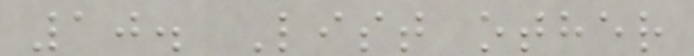10. List other
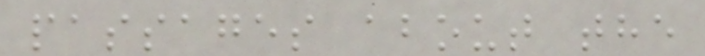passages about the
